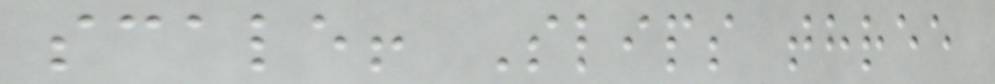scale! Slips three
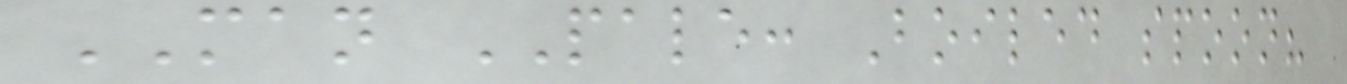MAN PALE: Boiled spoon?
